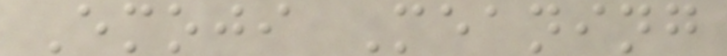Emoji Meaning
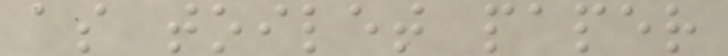as toilet paper
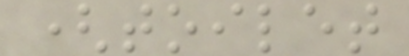(toilet
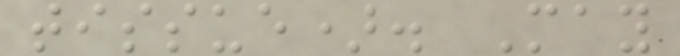tissue). May
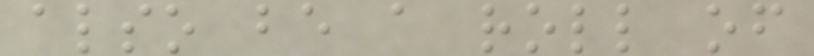also be a roll of
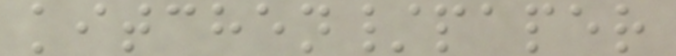kitchen/paper
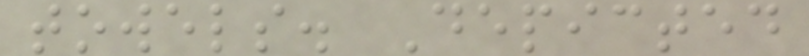towels. Depicted
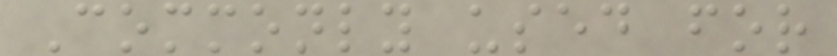Commonly used for
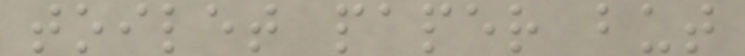toilet paper but
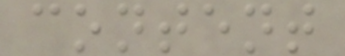content
